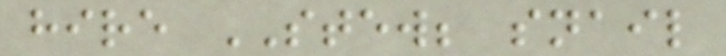hire STEW; snail
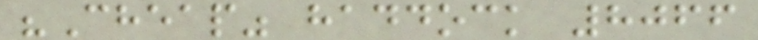"Cheap" haddock 8066
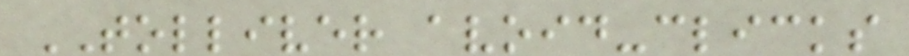TOLLIVER avoid-clicks
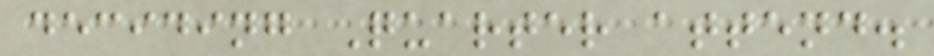deciding Quarter attend.
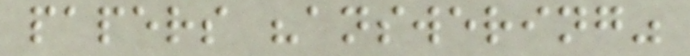papers "answering"
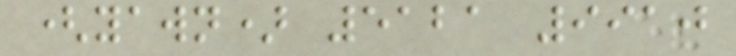(yawn) 5121 9910
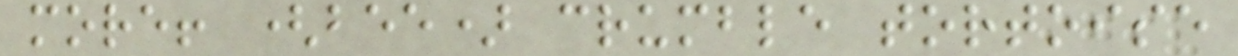more! (bee) crumble tortoise
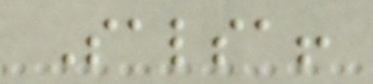Salsa!
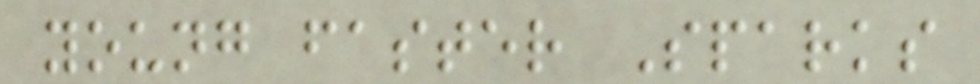young faster Sparks
